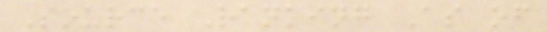Source Ranking As of
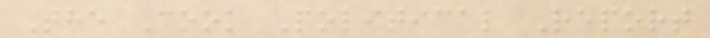The Cook Political Report
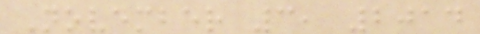November 3, 2014
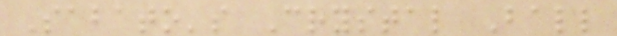Sabato's Crystal Ball
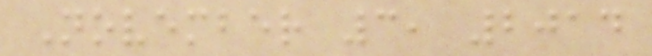November 3, 2014
